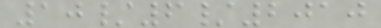10/6/2010
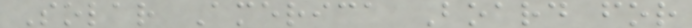Solar America Board for
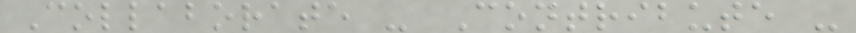Collaborate - Contribute -
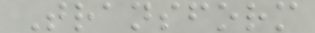Transform
